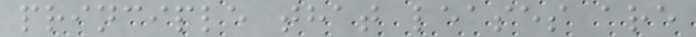principle that leases are
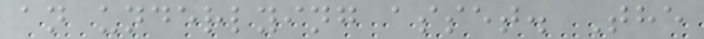an underlying asset. The
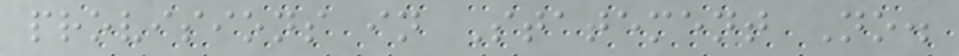provisions in Statement No.
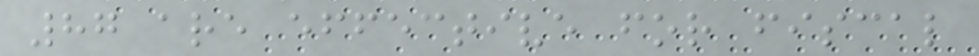87 are effective for fiscal
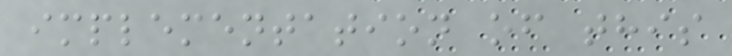implementation of this
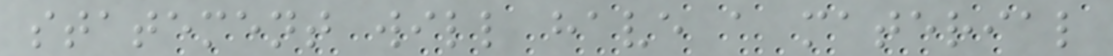statement will have a material
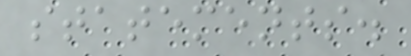statements.
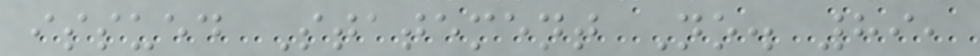issued Statement No. 89,
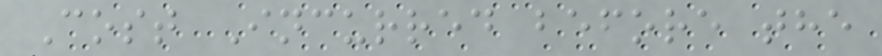Cost Incurred before the
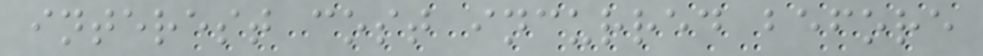interest cost incurred before
